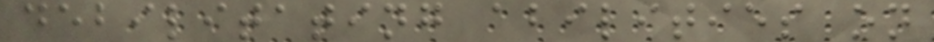debilitating abilities on
